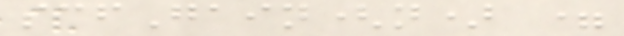scfGain(n) =
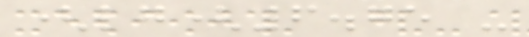(lg(6.75 -
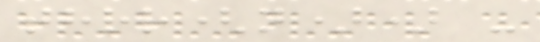thrr(n)) -
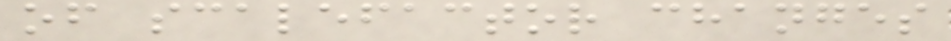of scalefactor changes
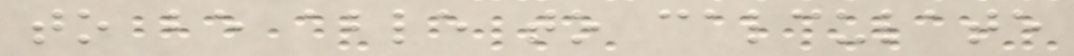to be able to calculate
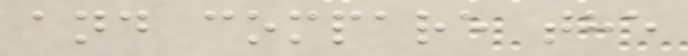and compare the
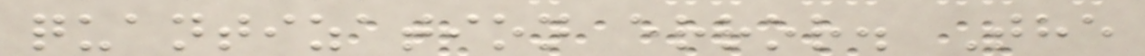quantization error. The
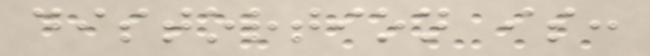distortion is:
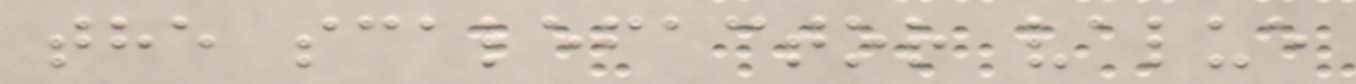the scalefactor value
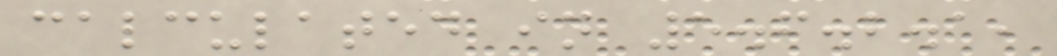calculated in 5.6.2.1,
